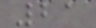21
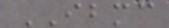IBMC
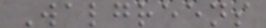Walgreens
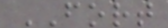FORT
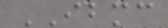IBMC
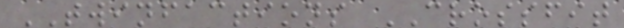TWINFACTIONS CROSSFIT
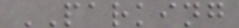PARKING
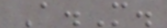A.M.
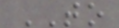TO
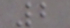2
